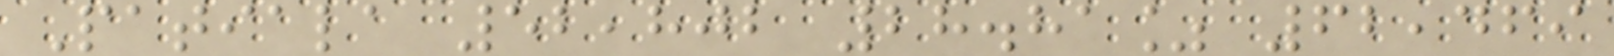Patiala 52,802 28.81% 62,469
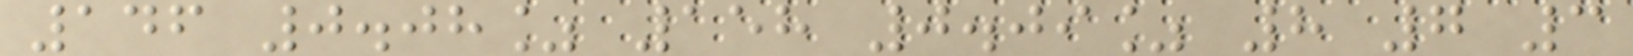146 0.08% 158 0.09% 8 7 3
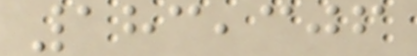183,306
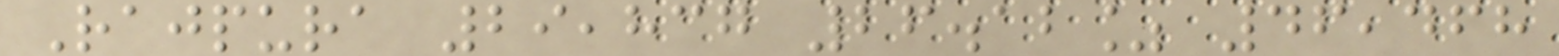Rajpura 29,837 26.12% 46,468
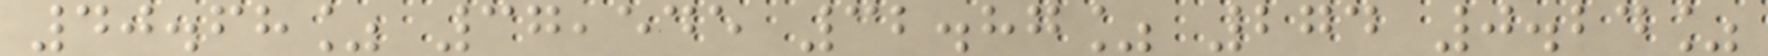40.68% 37,545 32.87% 274 0.24%
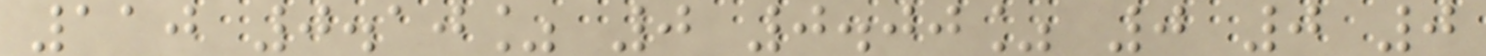110 0.10% 0 0.00% 0 0 0
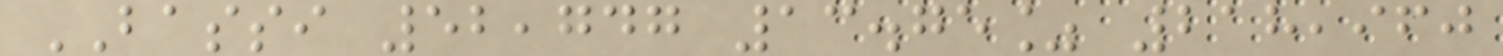BASSI 52,747 13.75% 218,960
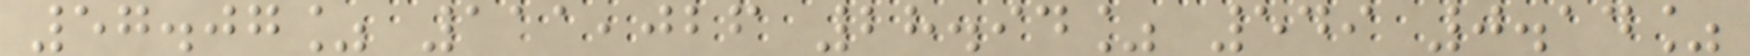57.07% 111,026 28.94% 549 0.14%
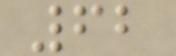62
